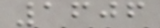1606
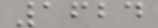1624
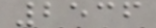2536
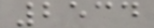2534
